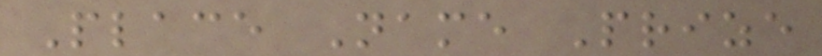Place Name Prize
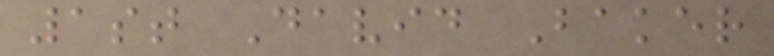1st David Baker
